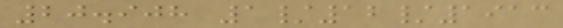20.908 1/12/1913
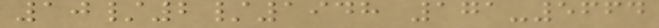10/2/1948 171-5664
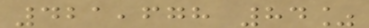421,678 84%
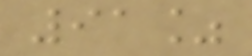91%
